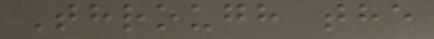Through the
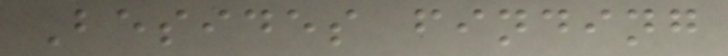Besides finding
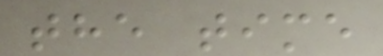the time
